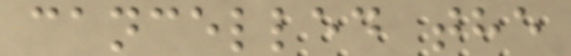cancelled the
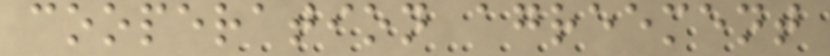cooperation agreement
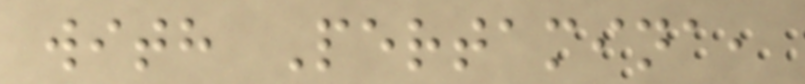with Pertamina,
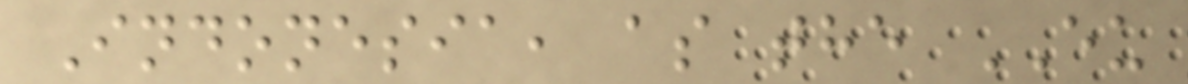Indonesia, as the EU
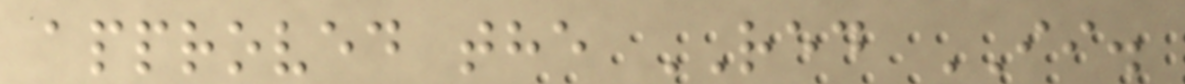approved the RED II.
